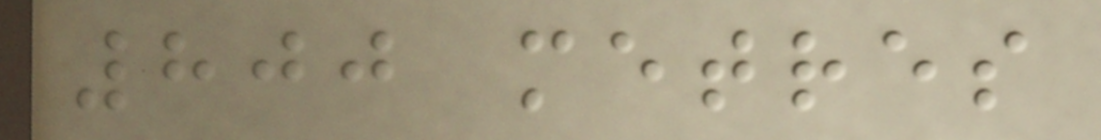800 metres
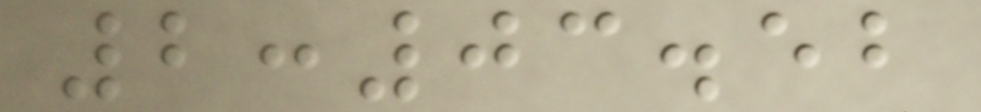2:03.52
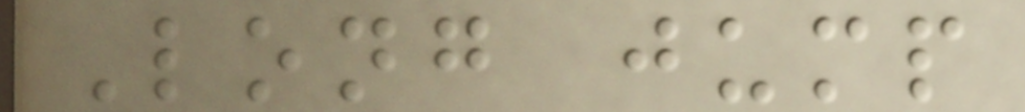Long jump
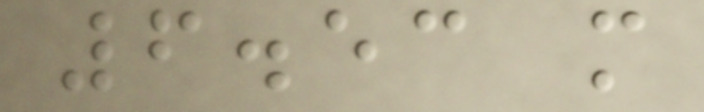6.53 m
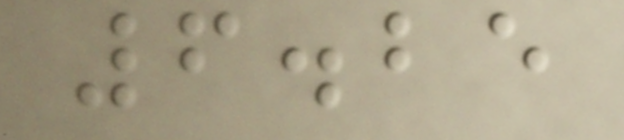6.25
